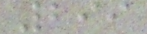299
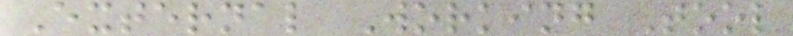External Working Tool
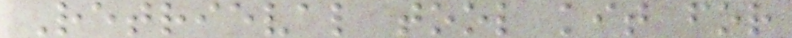Retrieval tool kit for
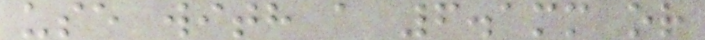use with a 6.1mm or
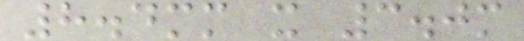8.4mm x 3.0m
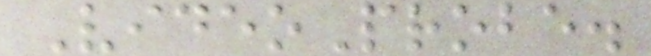VideoProbe.
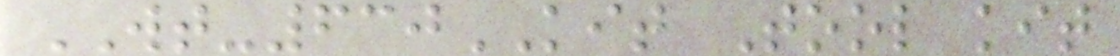WT-630KIT Tool kit
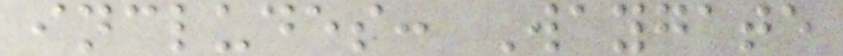includes: Waygate
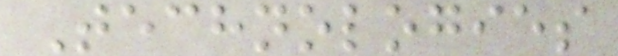Technologies
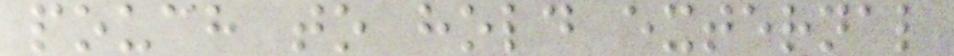pouch to hold external
